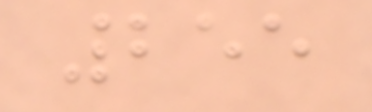255
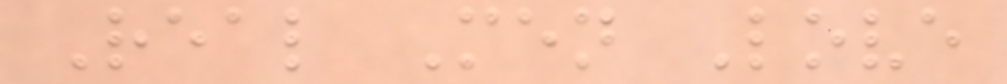Real Men Love
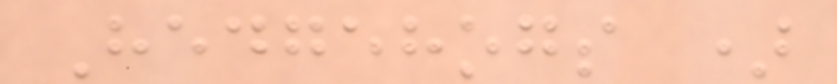Hedgehogs )
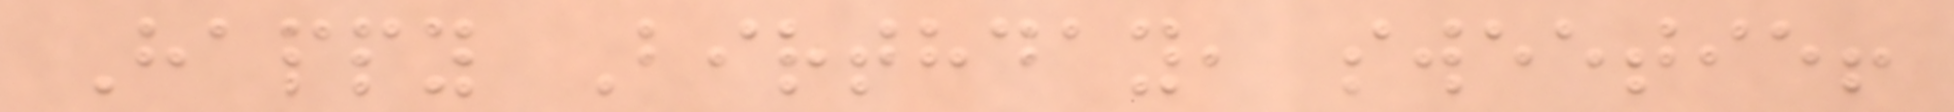Happy Birthday, sweetie!
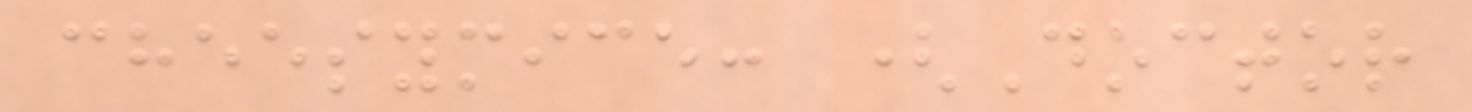cheesymice: (Doctor
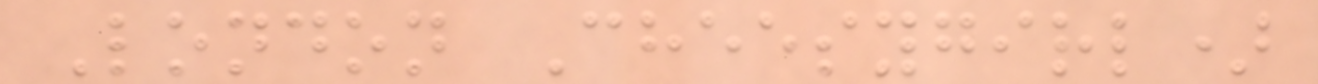London Cheesygirl)
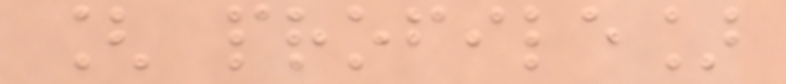[ profile]
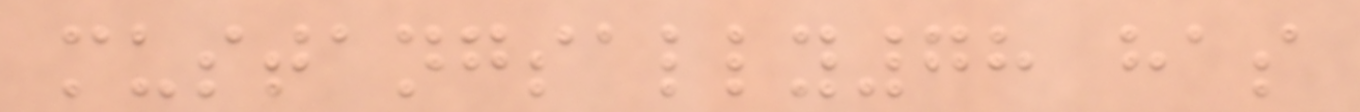mustangsally78 has
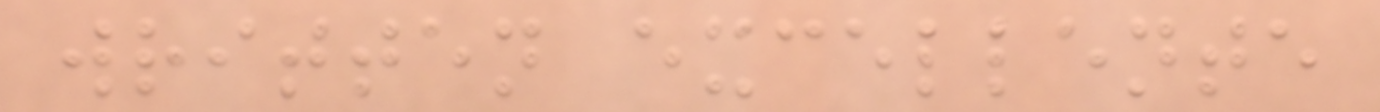written excellente
